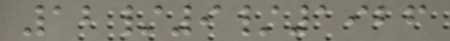12/9/1926
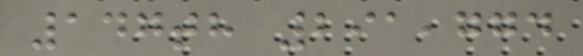147th 291,774
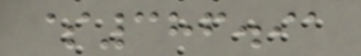$386.91
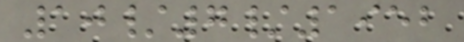10/7/1952
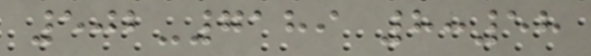502-7189 8:58
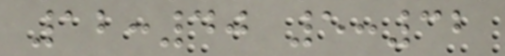12:40 5:32
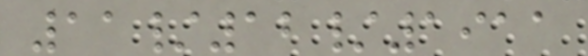11/12/1911
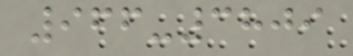966-3809
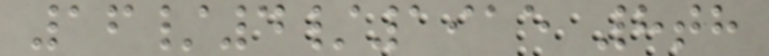16/4/1915 8th
